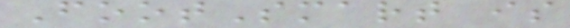FootSmart is
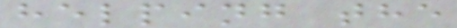helping the
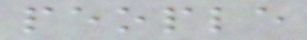people
